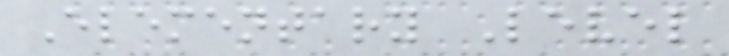Elementary Level
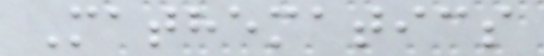Mathematics
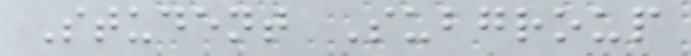Student Subgroup
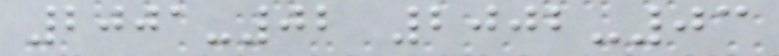2001-02 2002-03
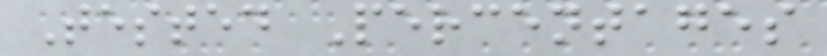Tested Percentages
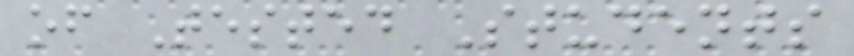of Tested Students
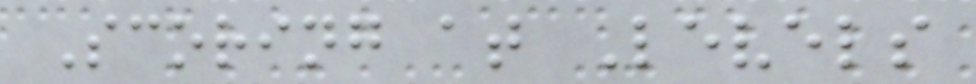Scoring at Levels
